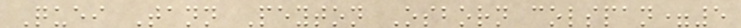Quei Tann Peyton Osborn colspan=5
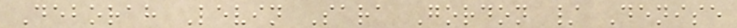Deborah Levin Sara Gordon / Denise
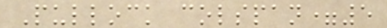Pullock colspan=5
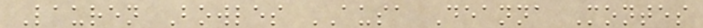Lauren Bowles AUSA Deanna Montes
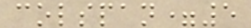colspan=5
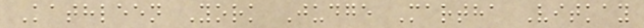Kathleen York Judge Martha Vitkay
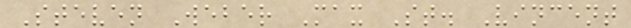Steven Weber Max St. Vincent
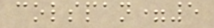colspan=5
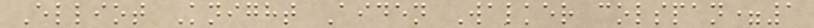Elliot Knight Aiden Walker colspan=1
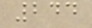244
